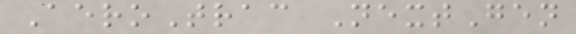AeroTrac NextGen
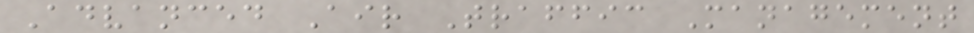Advanced Air Traffic Management
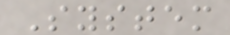System
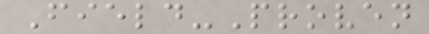Field-Proven
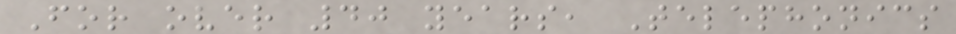For over 40 years, Telephonics
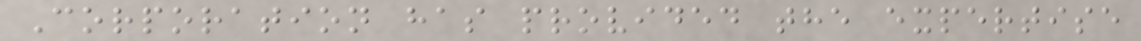Corporation has provided the expertise
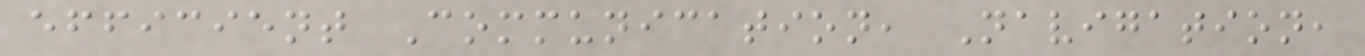efficient Communication, Navigation,
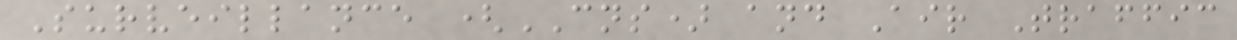Surveillance (CNS) and Air Traffic
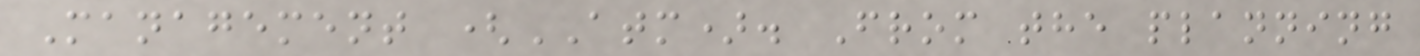Management (ATM). From the planning
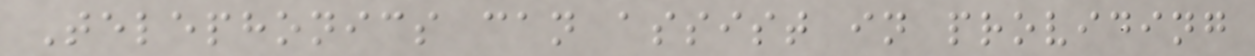Telephonics can assist in providing
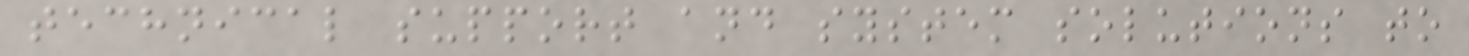technical support and system solutions to
